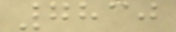7830
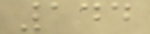144
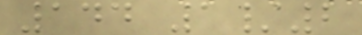144 1/2
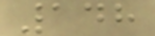148
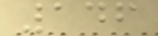146
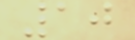10
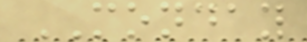MONDAY
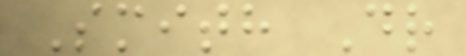Smith Dr
